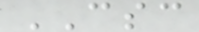CSC
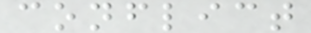conflict
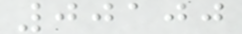00100
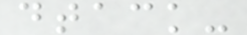dtack-
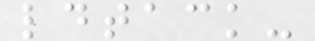ldtack-
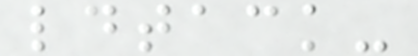ldtack-
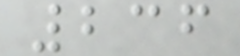236
